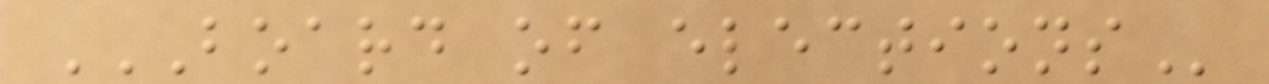BOARD OF ELECTIONS
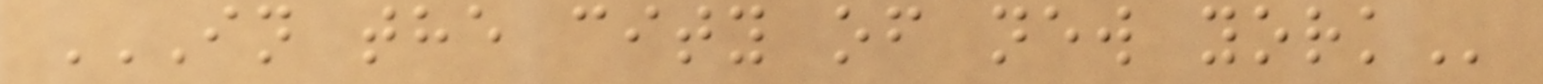IN THE CITY OF NEW YORK
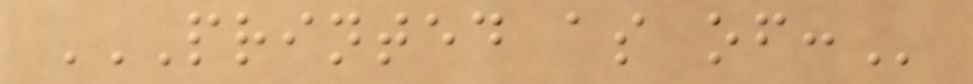PRINTED AS OF:
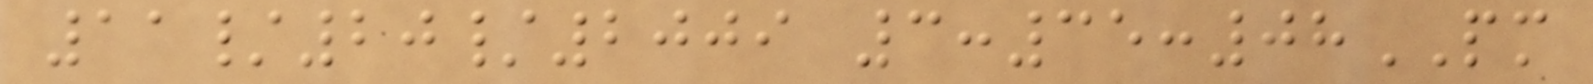11/20/2009 3:35:08PM
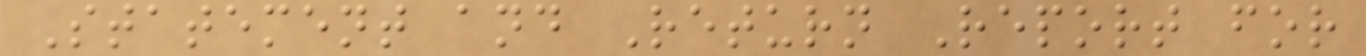Statement and Return Report for
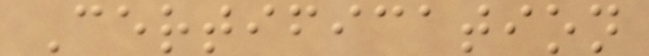Certification
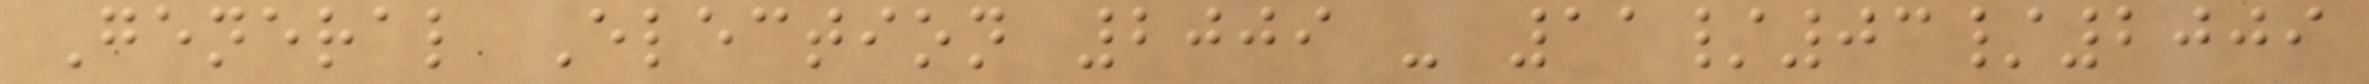General Election 2009 - 11/03/2009
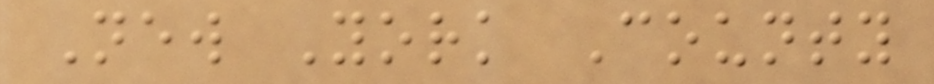New York County
